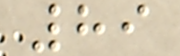89
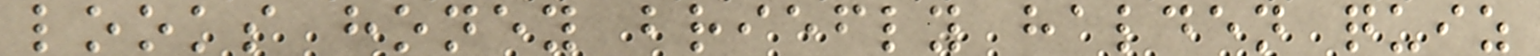looks honey briefly halden quiz
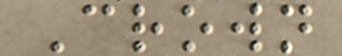Crown
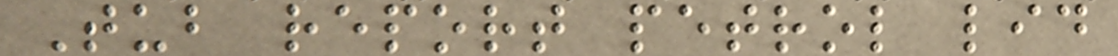Tub report petrol lid
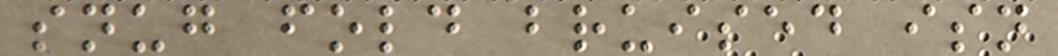snug fold bruised isn
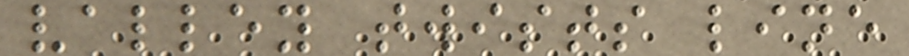valley twists line
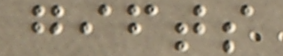gifts
